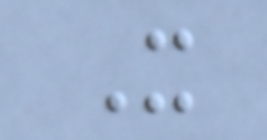X
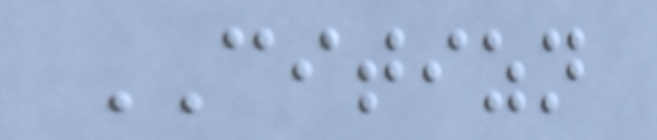CITIZN
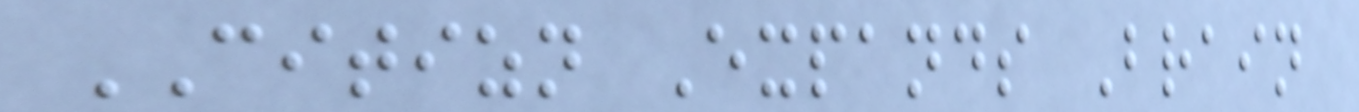CITIZN Expands Brain
